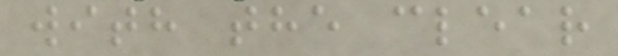with the clear
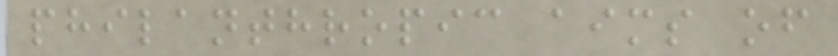philanthropic aims of
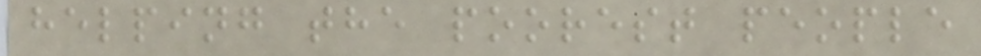helping the poorest people
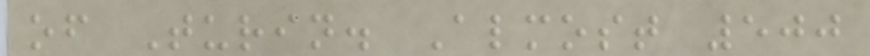of Turin. Almost 500
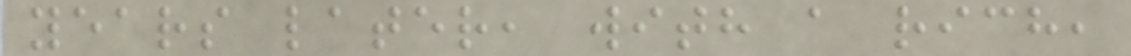years later, with a rich,
